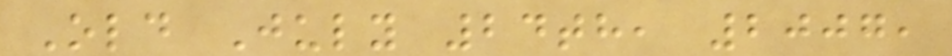Old July 24th, 2007,
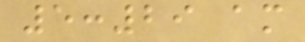5:29 am
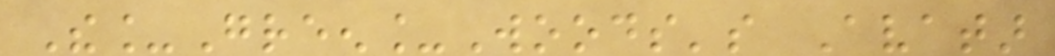The_Green_Woods's Avatar
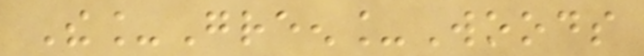The_Green_Woods
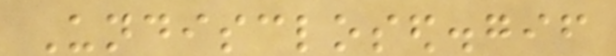Undisclosed.gif
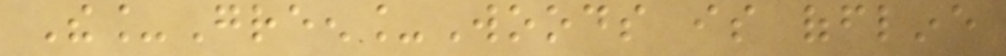The_Green_Woods is offline
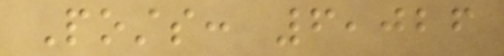Posts: 6,026
